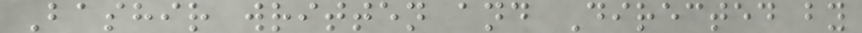Bashir written and Directed by
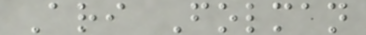Ari Folman
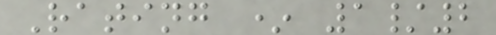Rating * 1/2
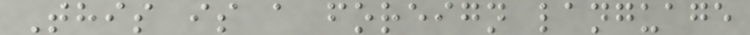This is a foreign language
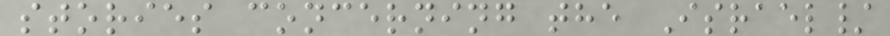stories concerning the Israel/
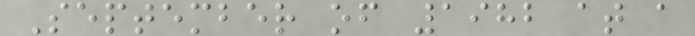September of 1982 at a
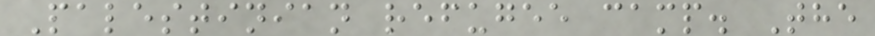Palestinian refugee camp. The
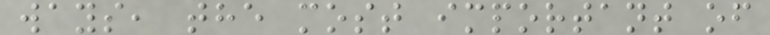ways, the most important of
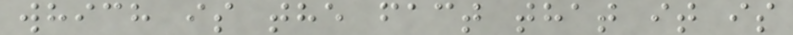which is the fact that it is
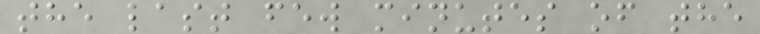the last few minutes of the
